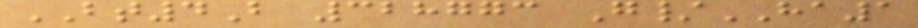BT4B 328773 G/HA1
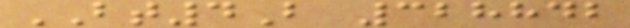BT4B 328842
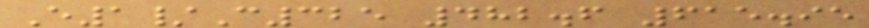E1/C325 482.6 615.95
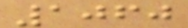1060
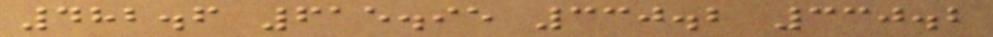482.6 615.95 330.2 330.2
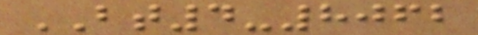BT4-8062
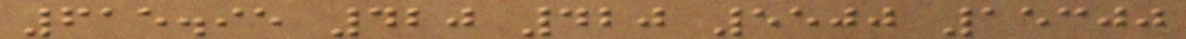615.95 420 420 5500 15300
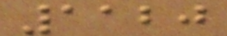1120
